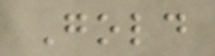Gold
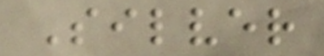Silver
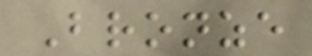Bronze
